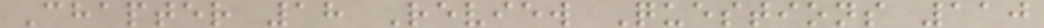Chapter 18 Review Questions 110
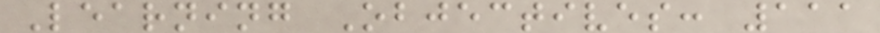Learning Objectives: 111
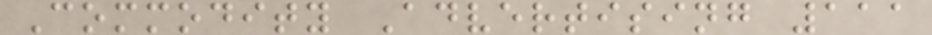Commodity Advertising 111
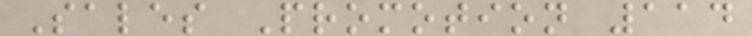Sales Promotion 114
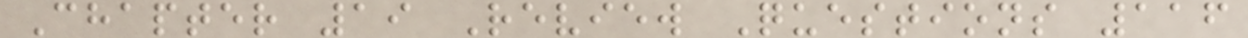Chapter 19 Review Questions 116
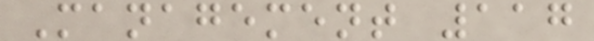Management 117
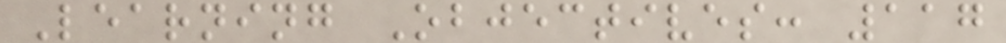Learning Objectives: 117
